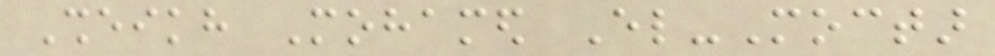Sheikh Mohamed El-Moctar
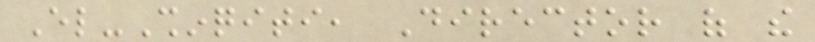El-Shinqiti, Director of the
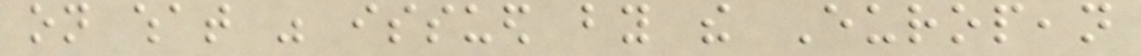on what was issued by the European
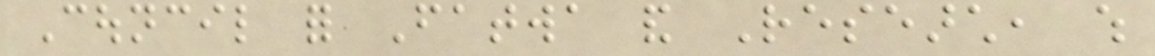Council for Fatwa and Research, which
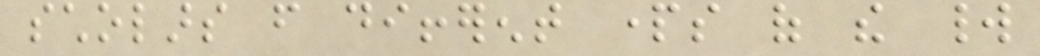scholars from different parts of the world
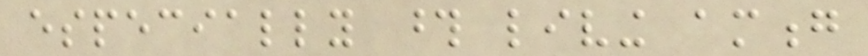especially those living among
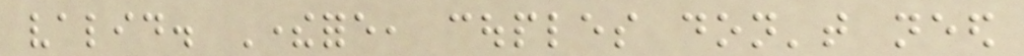valid. Therefore, couples don't need
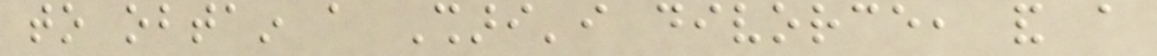to obtain a Shari'i divorce, and a
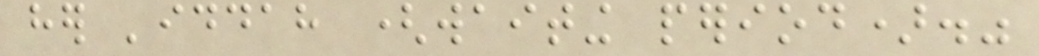her 'iddah (waiting period)."
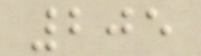205
